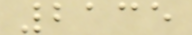2135
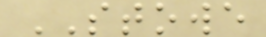STOWE
